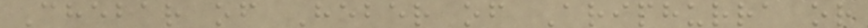Chebar of Heber of Ariphurra or
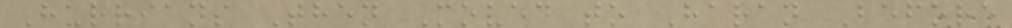Hurrians Then Moved to Haran Before
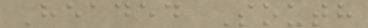Headed South
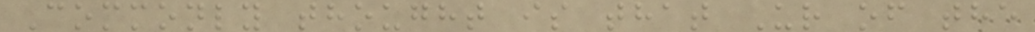Commonly thought is that Ur of the
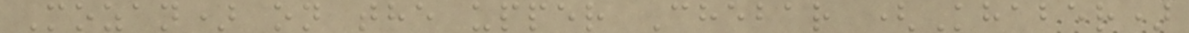Mozan) on the upper Chebar (Khaber)
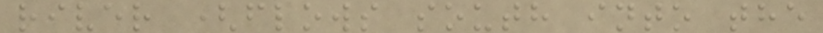river (flows south into the
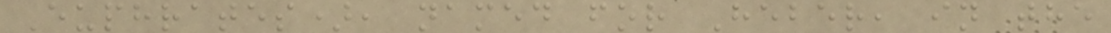Euphrates), named for Heber, in the
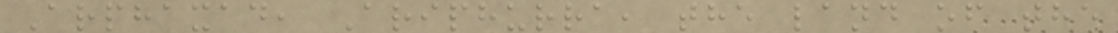Arphaxad, Ariphurra, the land of the
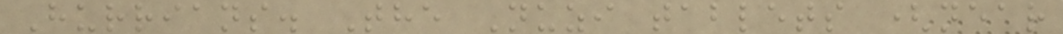Hurrians. The Nuzi tablets (near
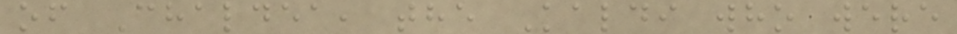of Chaldea, the Kaldi who were
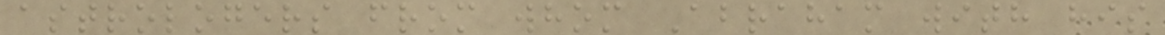astrologers from whom Abraham with his
